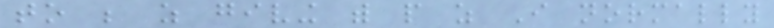to be as giving with people as I normally
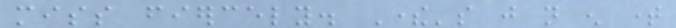miss fiercely. There's just not enough time
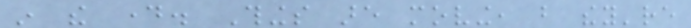in the day. Things are moving, but they're
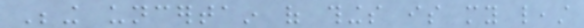Being uncertain of things is my least
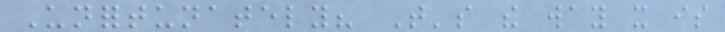Unfortunately? That's the way it is
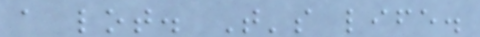a lot. That's life.
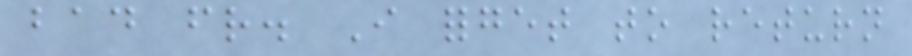bad friend. I forget to return
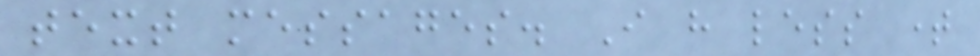text messages. I have less time
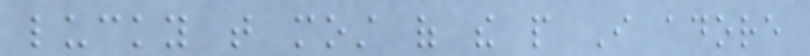lucky that most of the people I adore
